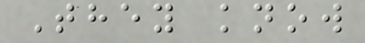They know
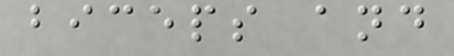biceps and
